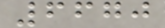6670
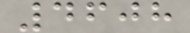4608
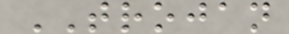TROJAN
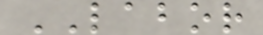LABOR
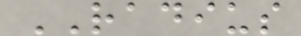RADIUS
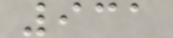931
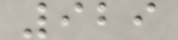929
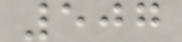507
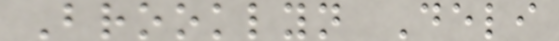Brooklyn Deli
